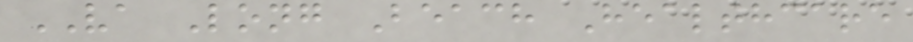VA Long Beach Healthcare
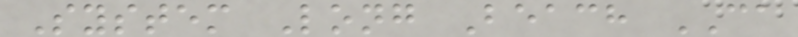System Long Beach CA
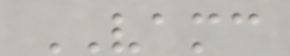VAMC
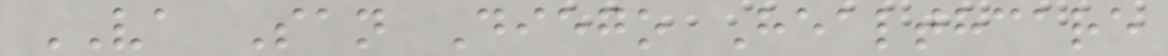VA San Diego Healthcare
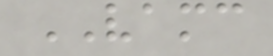VAMC
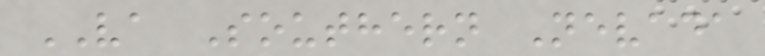VA Southern Nevada
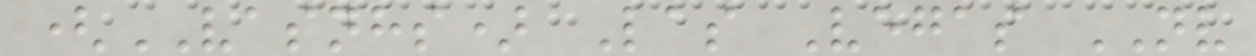(VASNHS) Las Vegas NV
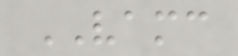VAMC
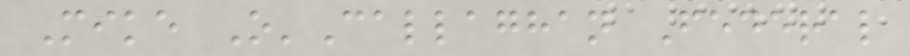Mike O'Callaghan Federal
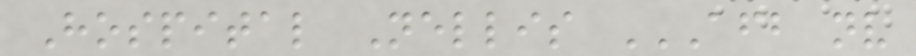Hospital Nellis AFB NV
